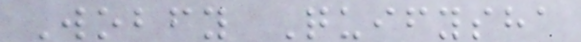Wobfy Quifysha
